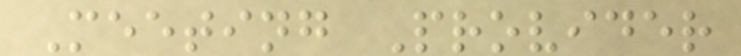Meeting Provider
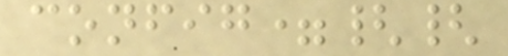config={{
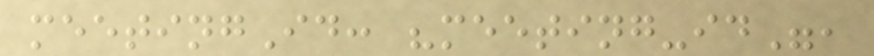meetingId: "meeting-id",
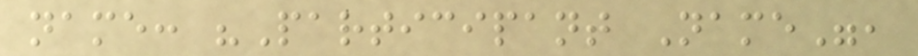name: "Participant Name",
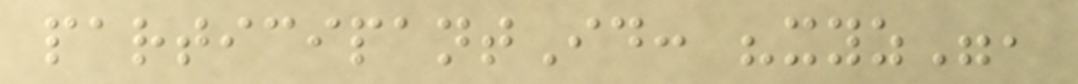participantId: "xyz",
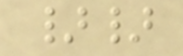}}
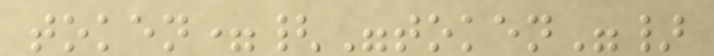token={"token"}
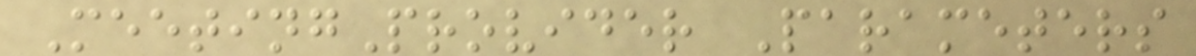MeetingProvider Parameters
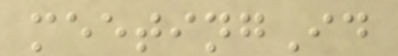meetingId
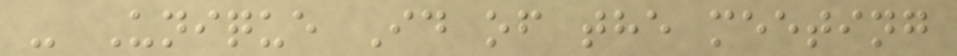- Unique Id of the meeting
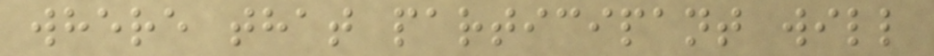where that participant will
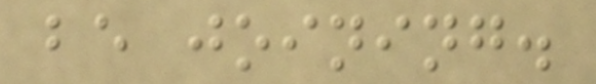be joining.
